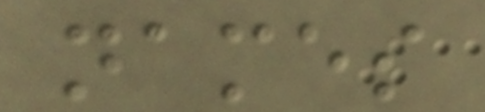names
